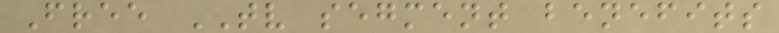Free TV segment benefits
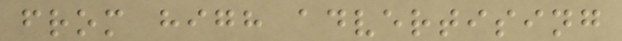from high advertising
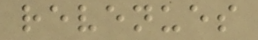revenues
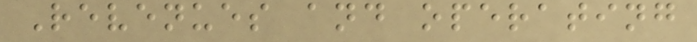Revenues and operating
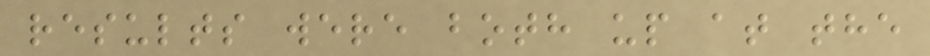results were both up at the
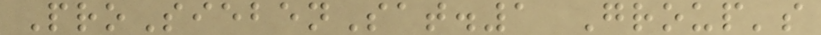ProSiebenSat.1 Group's
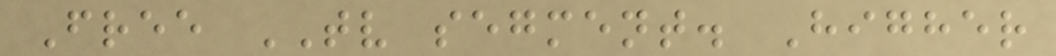Free TV segment. Higher
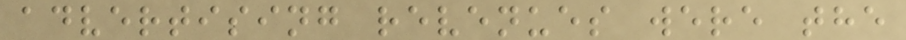advertising revenues were the
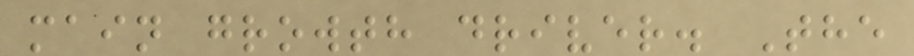main growth driver. The
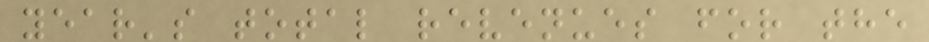year's total revenues for the
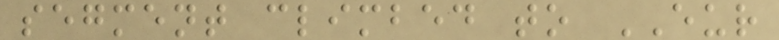segment climbed to EUR
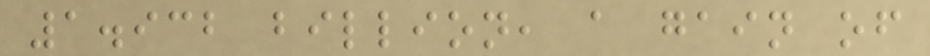1.932 billion, a gain of
